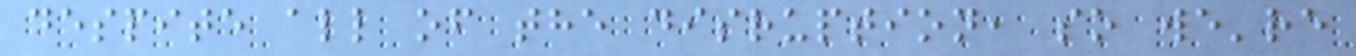despite all of the disruption, so we're
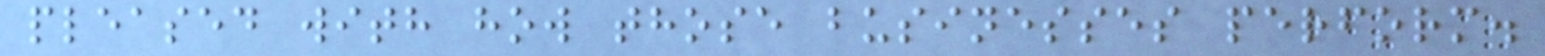pleased with how those businesses perform.
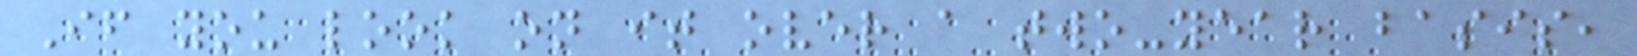If you look on it over a two-year basis,
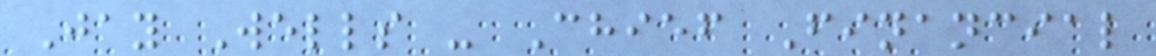Jay Wells - Chief Financial
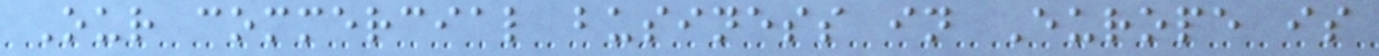Our commercial business in Europe is
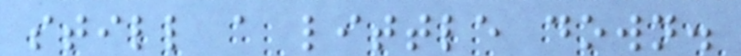still a little down.
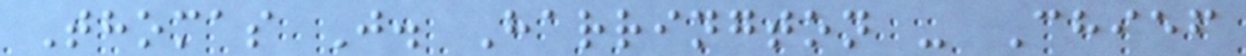Thomas J. Harrington - Chief
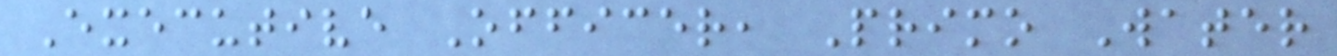Executive Officer, Primo Water
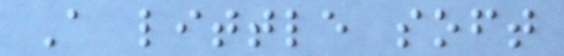A little soft
